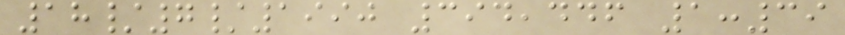18/7/1990 394,446 1:39
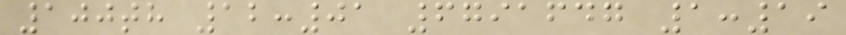100th 12:01 6791647 1:19
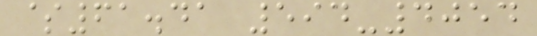$61.41 594-4054
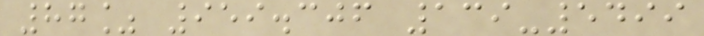87% 959.306 139-5499
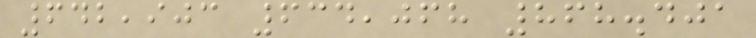642,903 634,068 868.401
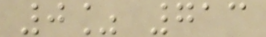0% 713
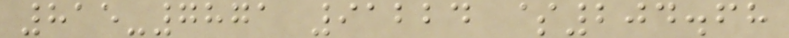815-7871 91224 $204.68
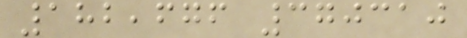182,676 370310
